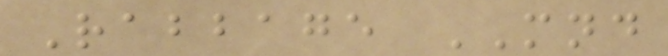Rabbage MND
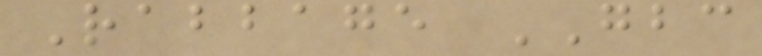Rabbage GBC
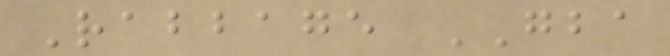Rabbage GBA
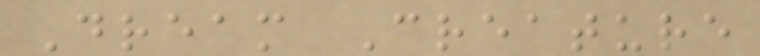Dream Creature
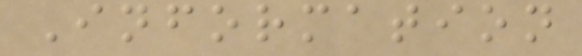Information
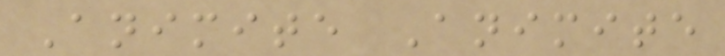Animite Animite
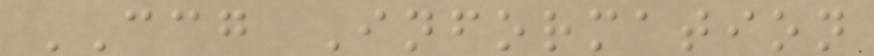CCG Information
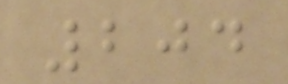204
